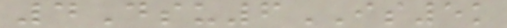4Dsu6IS5k
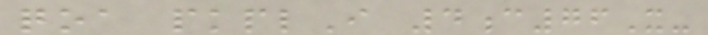qoa pkplI 4c76X-
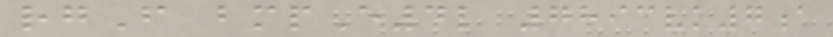rgF bmpE4l 7893vk7a
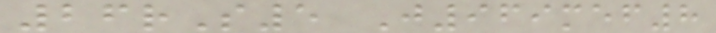26rS5 J969mef8
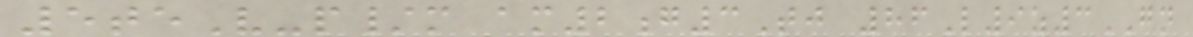5teV-p/m am2g3Tj 86L9z3GN
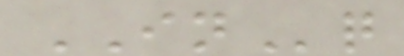INq
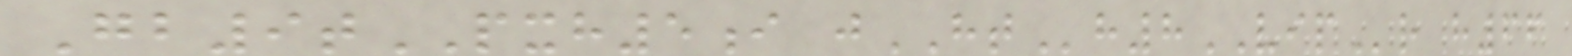Gb9tPXH5i jHTh8VIPr h66
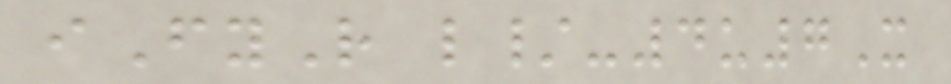iFyR l/-4u7X
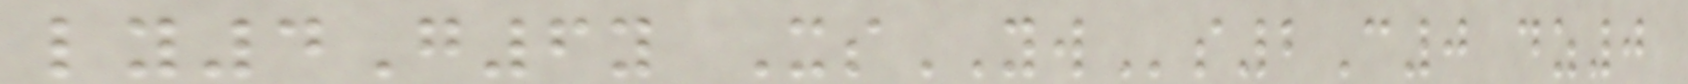ly4G6y XsYWs2C0 dz0
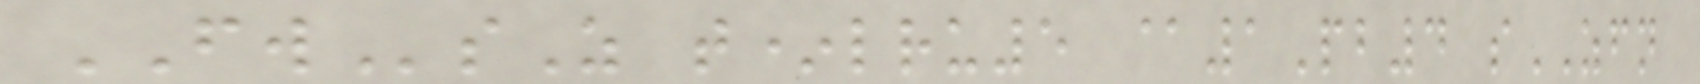FWsZ t*lru5 @1Pb4 sZFN
